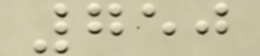750
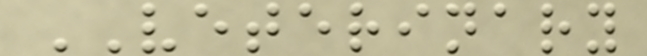VETERINARY
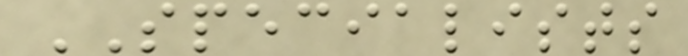SPECIALISTS
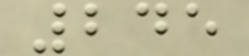245
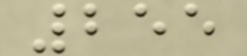255
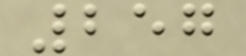257
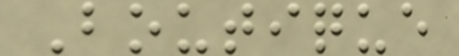Boutique
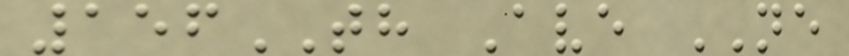156TH Ave NE
